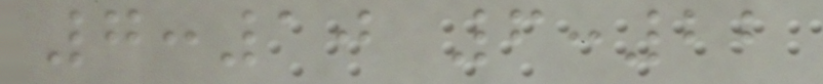7:10 6:22
